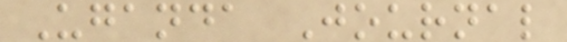Uganda Journal
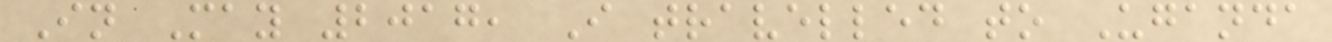In May 2017, I travelled to Uganda
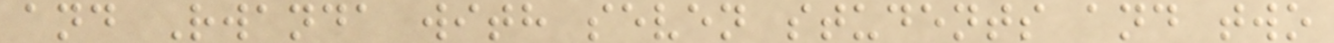and Rwanda with seven students and two
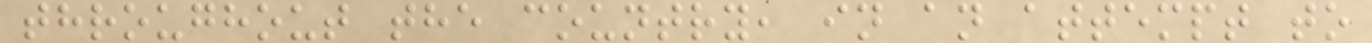throughout the country, in an attempt to
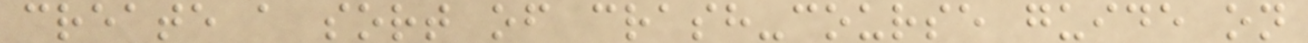create a sort of crash-course guide on
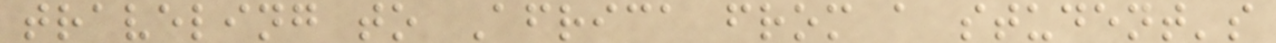traveling to Africa from a student's
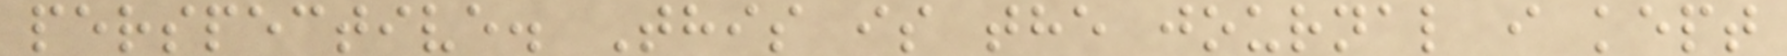perspective. This is the journal i kept
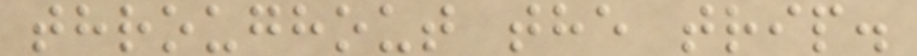throughout the trip.
